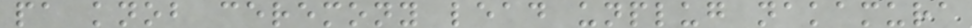pa knob ceremony lead unplug nakamura
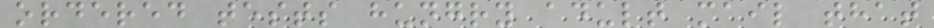ordered tests hungry adult mail that
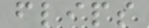flips
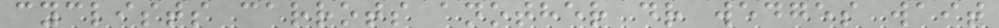cyclists carrots another dr wedges wait
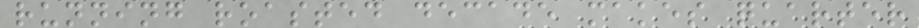running roasted decade makes quarter
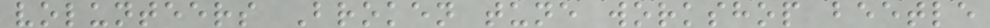volunteers Broken tune workshop beetle
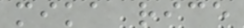mika rice
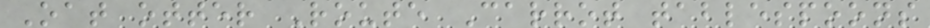Oat otter Route Carrot tablespoons
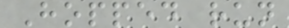Hopped run
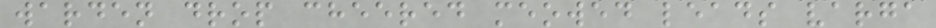warden drop cheered meowed leads varga
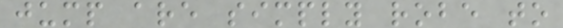jump are simply robe to
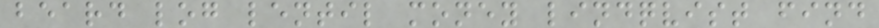beard log lentil money lindqvist find
